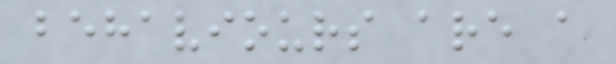behaviours are a
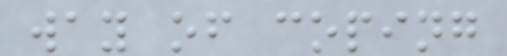way of coping
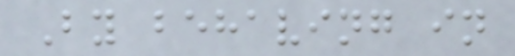By behaving in
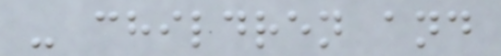- children and
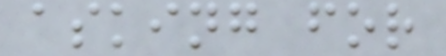asking for
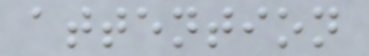attention
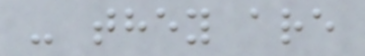- they are
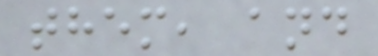them, and
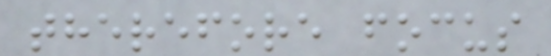therefore focus
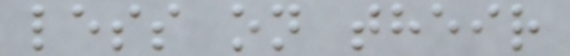less on their
